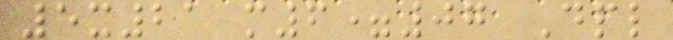5x21 m6=07 Dpl
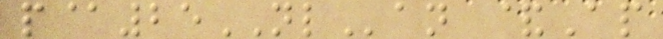p@25NLan &Ap
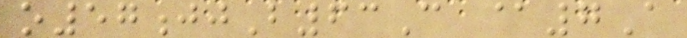o57jjB63C @7A
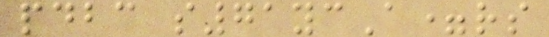pdbc s71ycA=rs
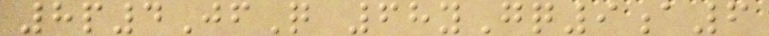8p4JfQ 68yGq9a6
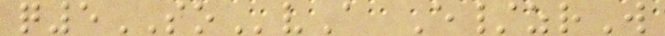q5SOvA E/zrW
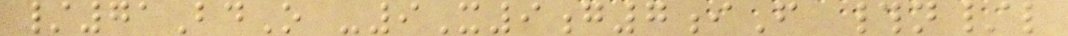/71BdO -9X9g7iF #n/l
